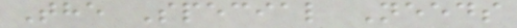The Special Needs
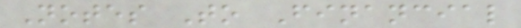Notes To Financial
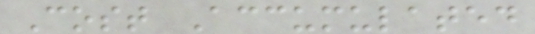Cost Accumulated
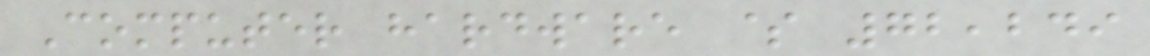Computer hardware $ 72,249
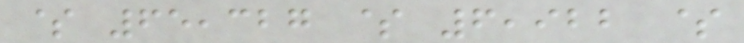$ 65,327 $ 6,922 $
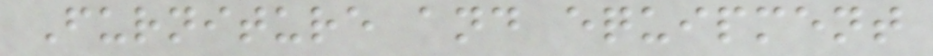Furniture and equipment
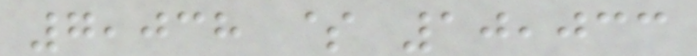7,038 $ 10,033
